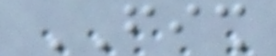FISH
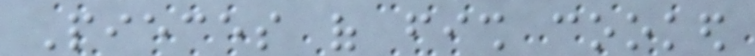Pieces of fish cooked
